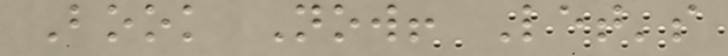Book Now! Let's
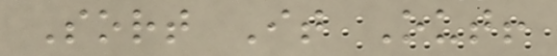Sort It Out!
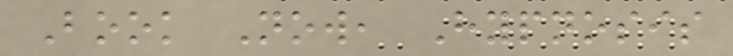Book Now, Hypnosis
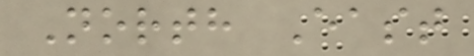North East
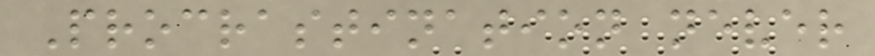Procrastination never
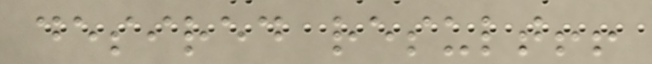desired result!!
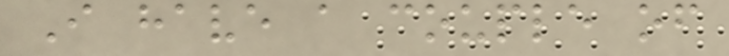I have a couple of
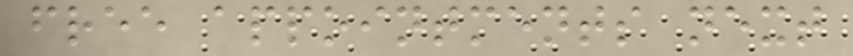free appointments next
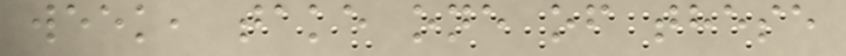week, take one of these
